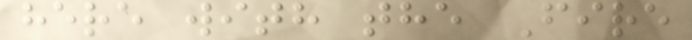here with the Fire
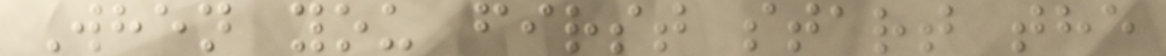When you first start the
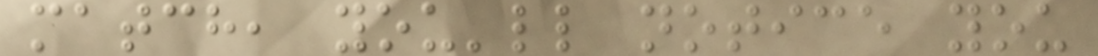match, you'll notice you
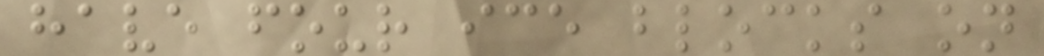have four ice blocks on
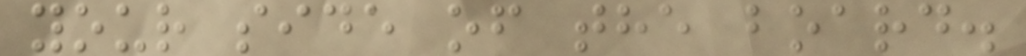your side of the board.
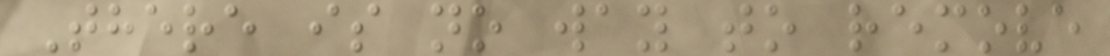There is no way to remove
